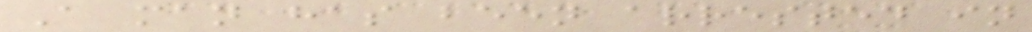A man has been arrested in
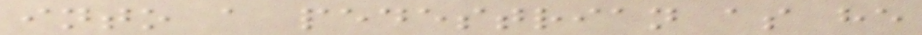into a pedestrian as he
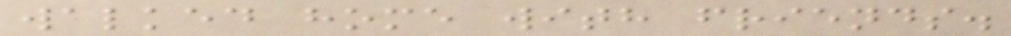walked home with friends.
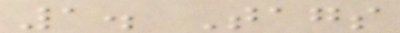1. Tags
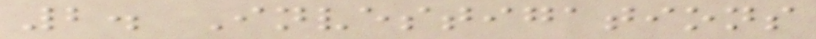2. Investigations
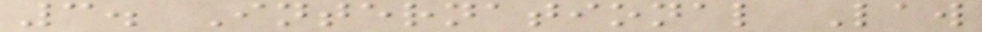3. International Law
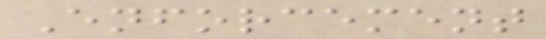Enforcement
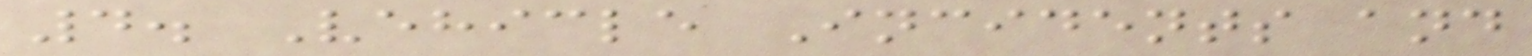4. Vehicle Incidents and
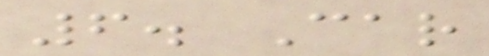6. Car
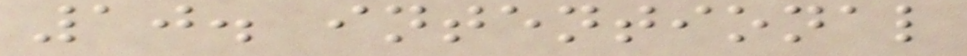10. intentional
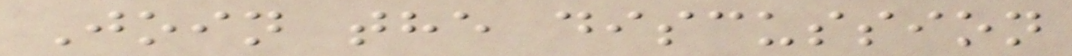Join the discussion
